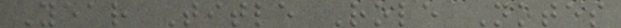Year Title Role Notes
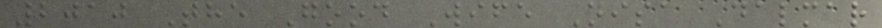2010 The Good Wife Nisa Dalmar
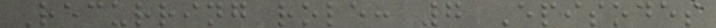Recurring role: 7 Episodes
